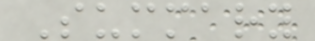Summary
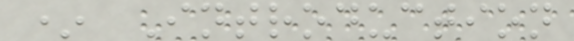* Introduction
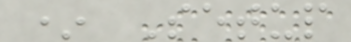* Setup
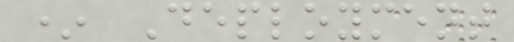* Deployment
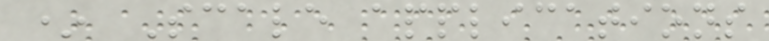* Scale applications
